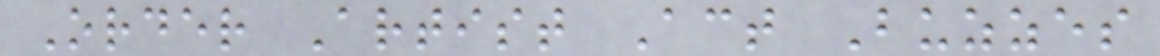Order Artist Act Buzzes
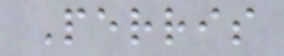Perris
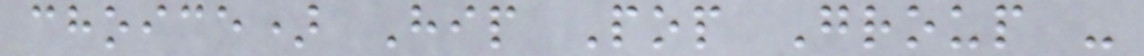choice) Hip Pop Group -
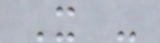X -
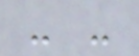- -
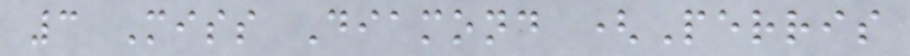3 Miss Diamond (Perris
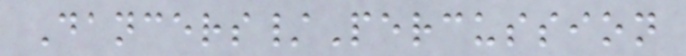Dancers/Percussion
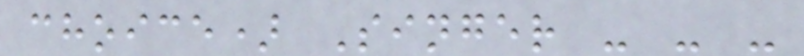choice) Singer - - -
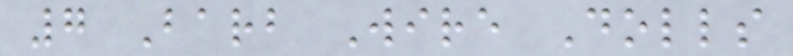7 Barb Wire Dolls
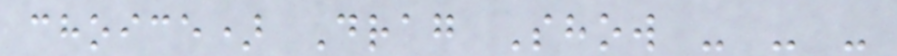choice) Drag Show - - -
